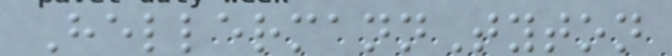HellermannTyton
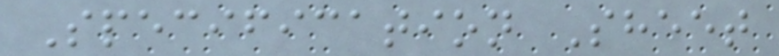Specification Sheet
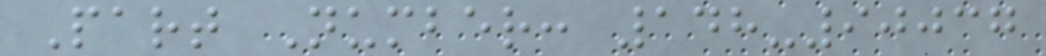Part Number: 148-90037
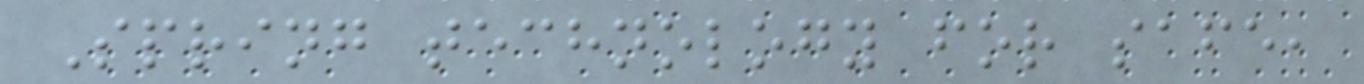Spring technology for safe,
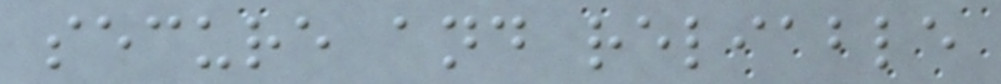secure and reliable
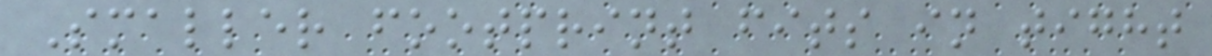Smaller footprint fits in tight
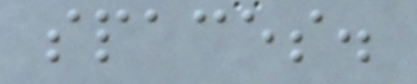spaces.
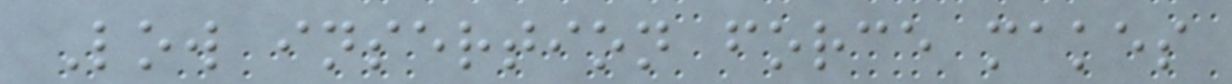Low insertion force makes
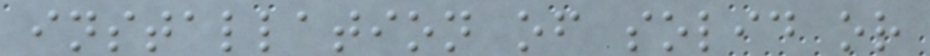installation of solid or
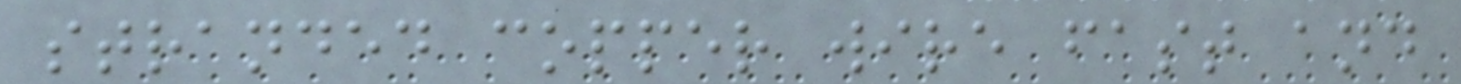stranded copper wire fast and
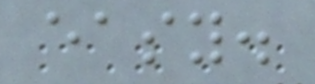easy.
